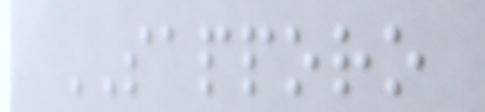SAPPORO
